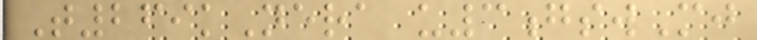T269kNera u3gswMj
